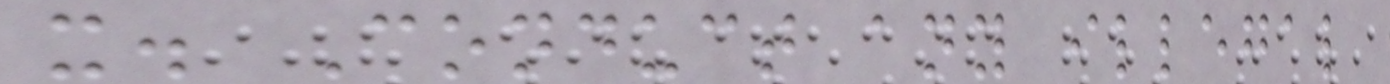x. Conduct any illegal
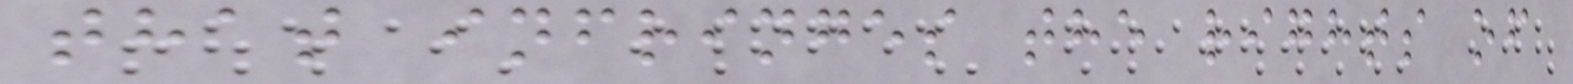that infringes the rights of
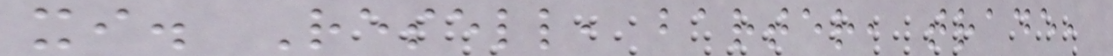xi. Resell, barter, trade,
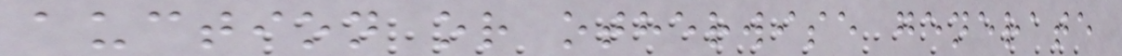auction or otherwise generate
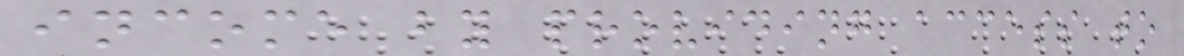income by providing access to
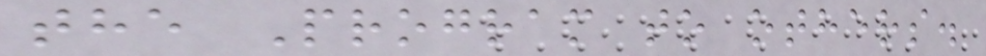the Program to others.
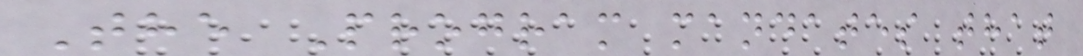The Program mandates that
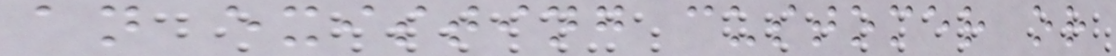an existing customer or
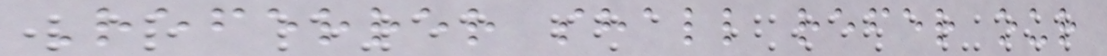Referrer shall refer our
